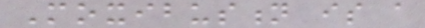Moxibustion is a
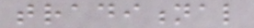traditional
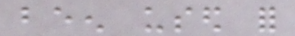been used for
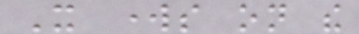It works on the
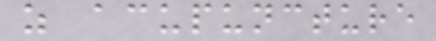as acupuncture
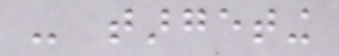- targeting
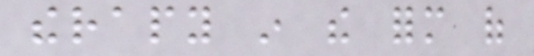therapy in the form of
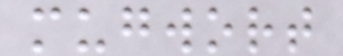mugwort
